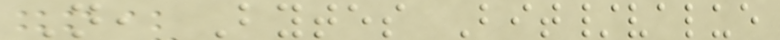N, Bytes Bit/value
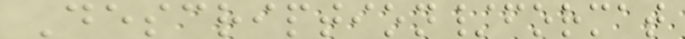Description/format
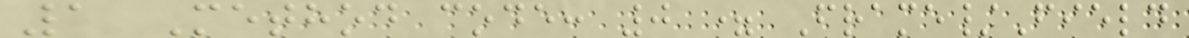1 Method code: 0 = Frame/Field
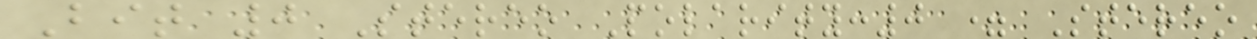Bit 0 Stereo Polarity:0 = Stereo
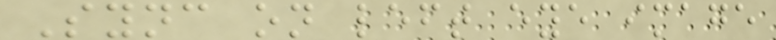Sync on left eye image
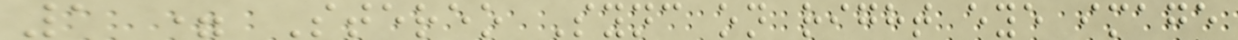1 = Stereo Sync on right eye image
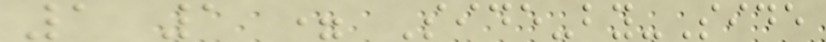1 1 = Side-by-Side
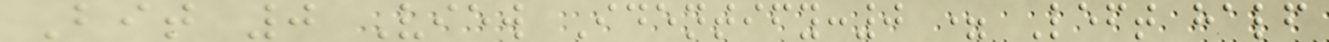Bit 0 View Identify:0 = Left half
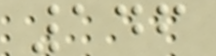146
